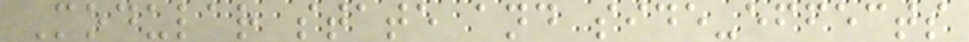Modular state and side-effects
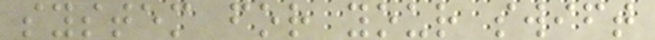system for your swift
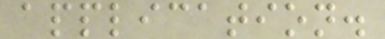application.
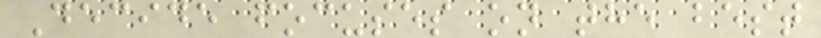Decide focuses on the best
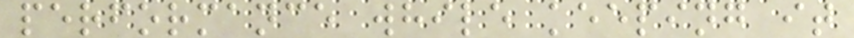performance while keeping it
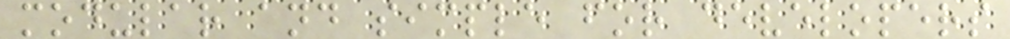modular and simple for developers
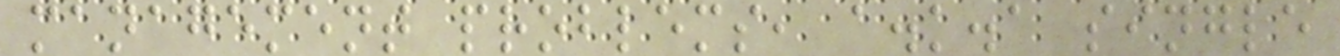management problems, a.k.a single
